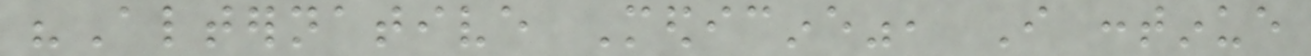"Alternative Medicine", I continue
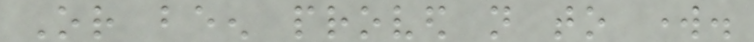Or been proved not to work.
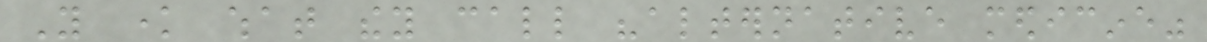You know what they call "alternative medicine"
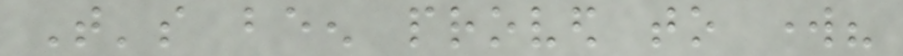That's been proved to work?
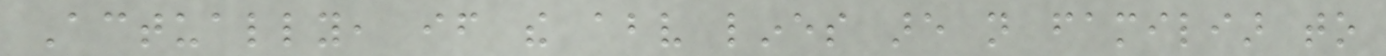Actually, if the above lines are not familiar to
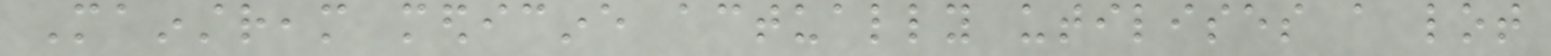Mainstream medicine actually utilises a lot
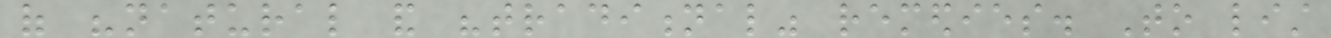of "natural and "traditional" remedies. To list
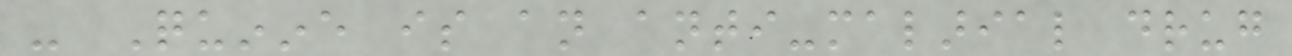- Quinine is an anti-malarial drug
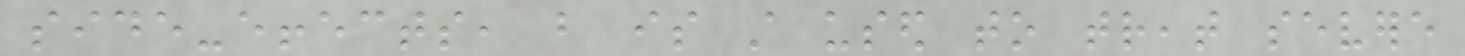side-effects, but is still used to treat severe
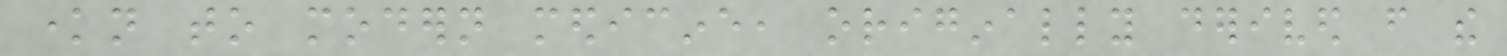known to modern medicine, originally derived from the
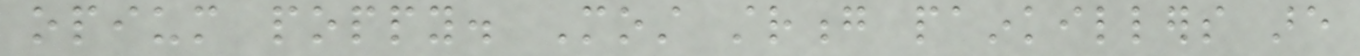opium poppy. Most strong painkillers are
